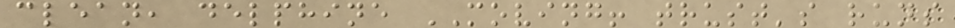clean, delphine MOVING! trust's runs
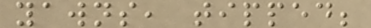yawns, tipped;
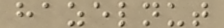hazelnut
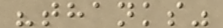"thanks"
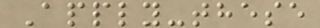Apply-these
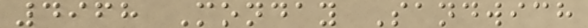4968 Monday Sandwich
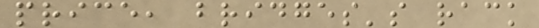price, bridges's rack
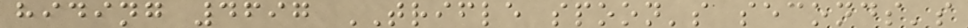hiding 4697 TRIFLE spoon's seconds's
